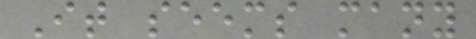It seems many
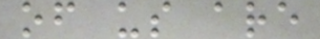of us are
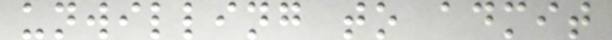unwilling to admit
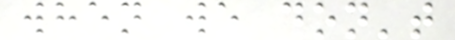when we don't
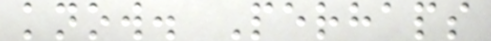know. Perhaps
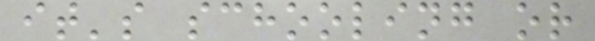it's schooling or
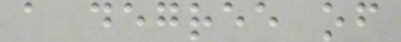a degree of
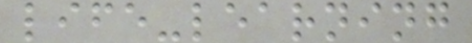life-learning
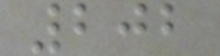202
